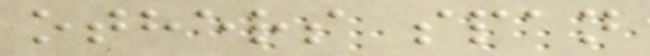others span
